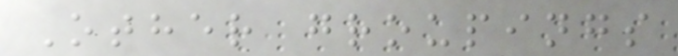Other groupings
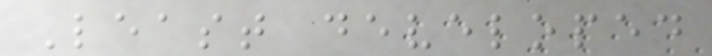Least developed
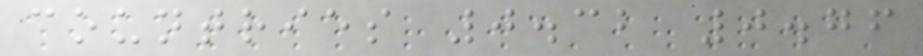countries 0.32 0.76
